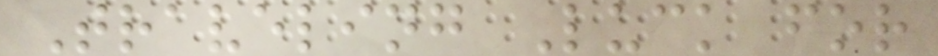Traveling Luck for
